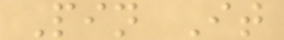Pin It
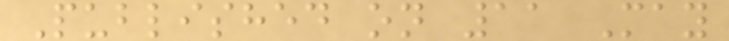Published on 11 May
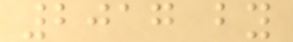2017 by
